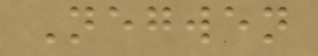Negwen
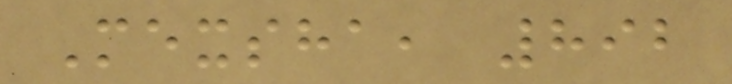Mexsha, 892
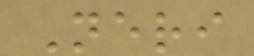Neri
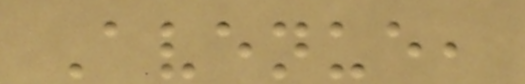Avenue,
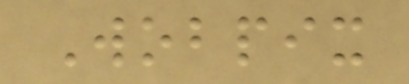Wobpix
